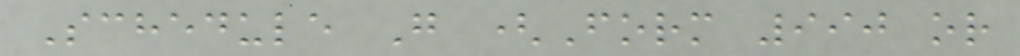Schedule G (Form 990 or
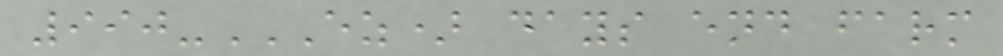990-EZ) DAYS END FARM
